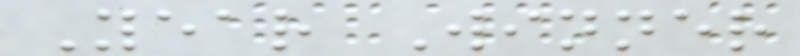Year Winner
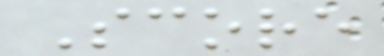Score
